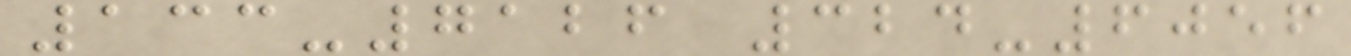133-7126 324-6056
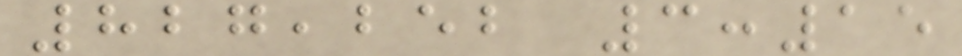827,252 3:15
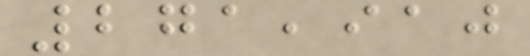271,910
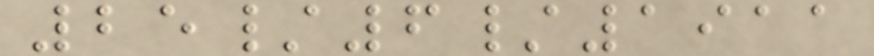25/6/1911
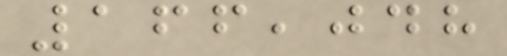166,048
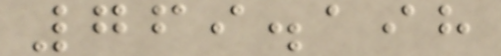769.198
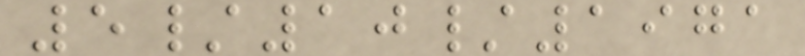5/10/1971
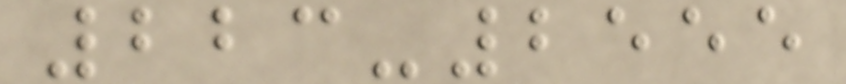223-2555
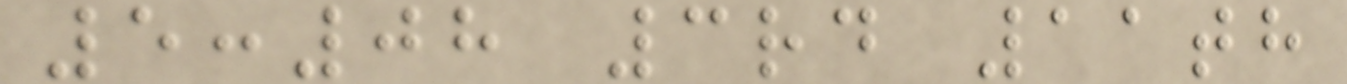5:08 3rd 11th
